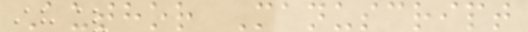Author Manuscript
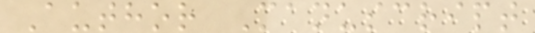Author Manuscript
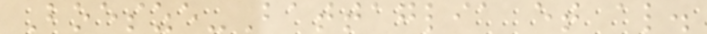Boesze-Battaglia et al.
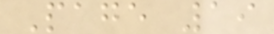Page 19
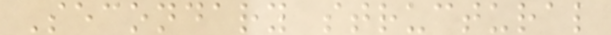Secondary structural
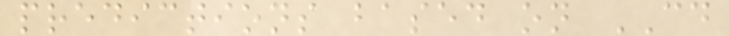predictions based on CD
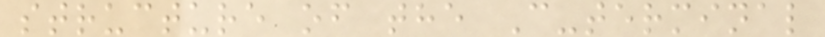structure of the C-terminal
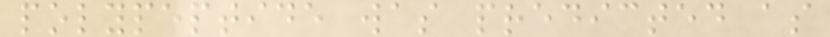polypeptide was predicted as
